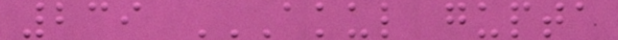239 AKUL GUPTA
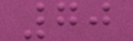70
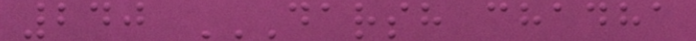240 DARSH CHADHA
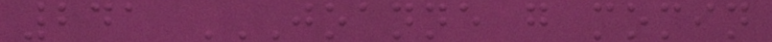241 JOANNE G MOMIN
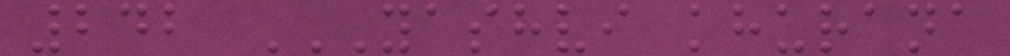242 YASHVI KHURANA
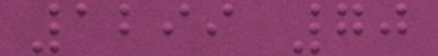1299 70
